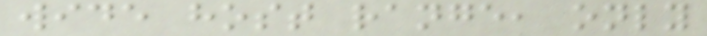wide host range, only
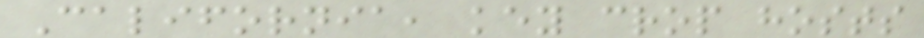California, key crop hosts
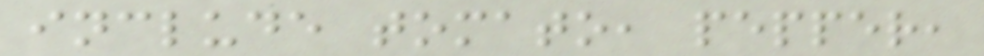include tomato, pepper,
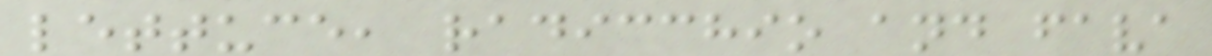lettuce, radicchio and fava
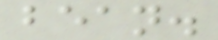bean.
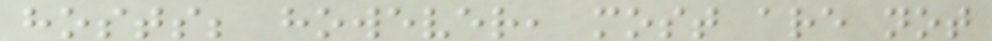hosts; however, most are not
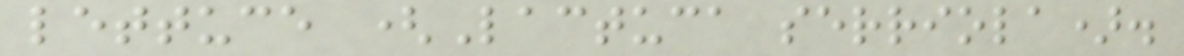lettuce (Lactuca serriola).
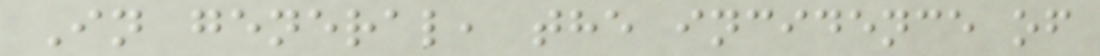In general, the incidence of
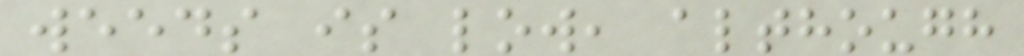weeds is low, although
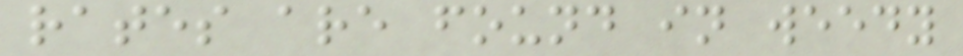rates are found in weedy
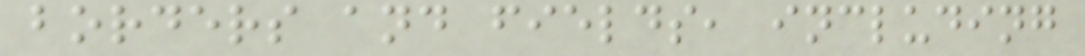borders and fields, including
